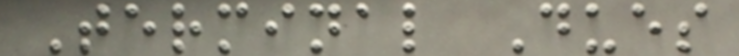Terminal Dues
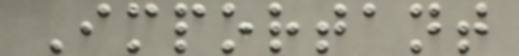Important
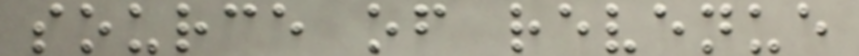source of revenue
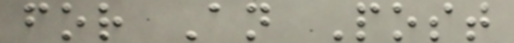for An Post
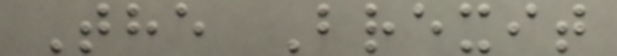The Brexit
